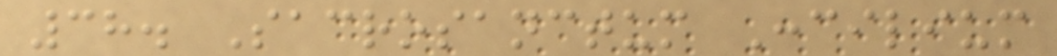38. Sacrosanctum Concilium
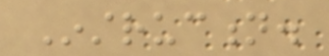Instruction.
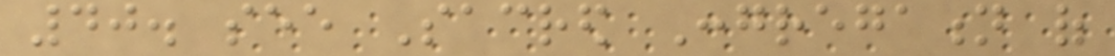40. see Sacred Congregation of
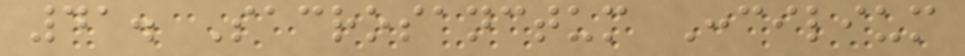41. Sacrosanctum Concilium
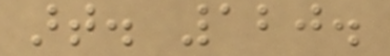art. 120.
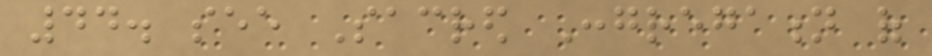44. see Sacred Congregation of
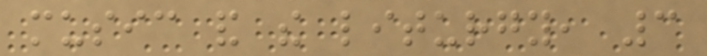music and the liturgy, 3
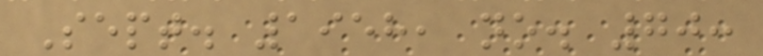Sept. 1958, no. 70:
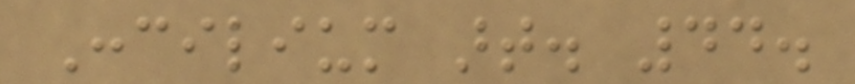Concilium art. 44.
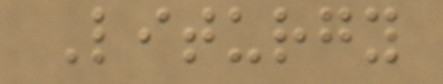Liturgy
